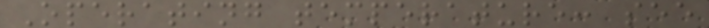Operating temperature: see
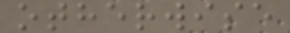otherwise
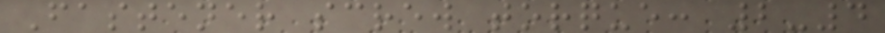Fastener screw torque: 2-4
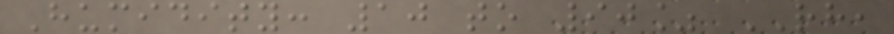Humidity: 10 to 90% RH,
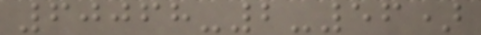60068-2-56)
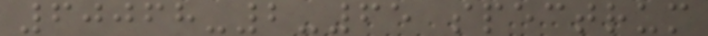60068-2-65 spectrum
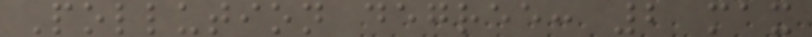Pollution degree: 2 max
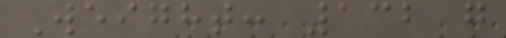Weight: 132 g
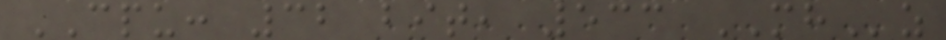CPU: 32 bit, 533 MHz
